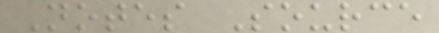Notes Source
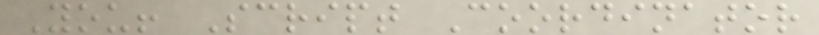You! Script Coordinator
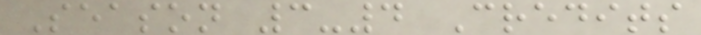Season 3-4 Credits
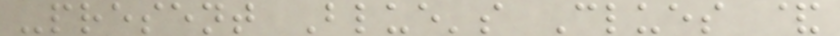-present Blue's Clues &
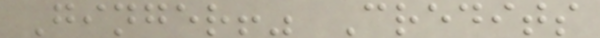Ginger!" Credits
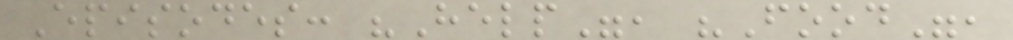Episodes: "Help", "Food",
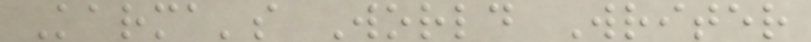Karma's World Writer
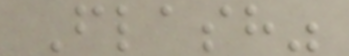Flash"
